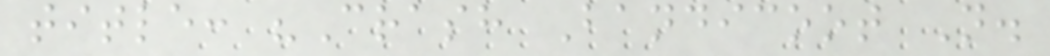title: "Crash Bandicoot N.
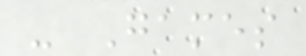- Games
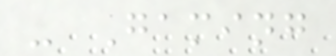- Gaming
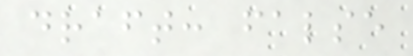draft: false
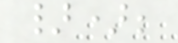});
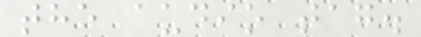the audio tag.
